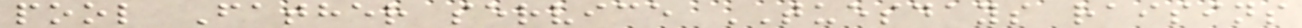pool Father service TUESDAYS raisins
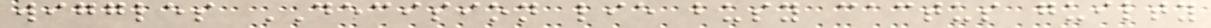wiggles DECISION lie busy cactus guilty
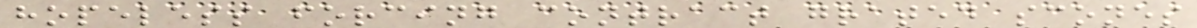hopeless forcing contract grated scones
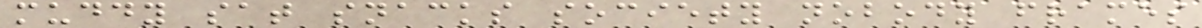muddy sat snacks society nobody frames
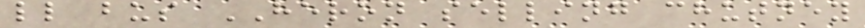ll bus HERON selling chutney
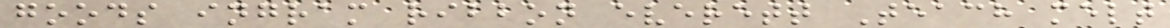goods ingram ribbon everett Teach melt
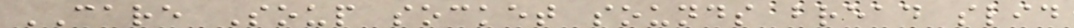CARE Soup socket sounds bread slid
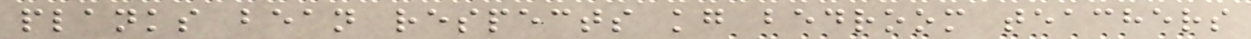planks bean respects kg bedroom teachers
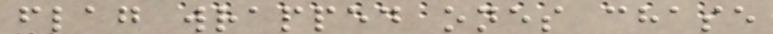flag wrapped ones chase
